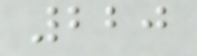220
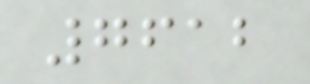7612
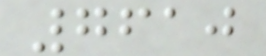7610
